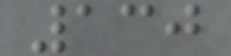130
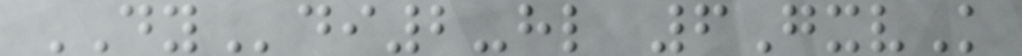DYdi2-hl 6GxvK
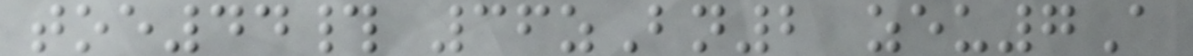toe44# 36zBn2 zeu7A
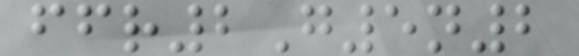ffr2G5n2
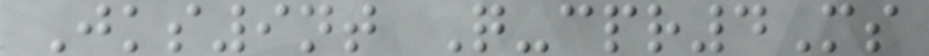Jks9nt Q-cpr4Ms
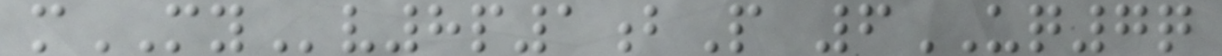mMYv8p1bP 6UQ7q
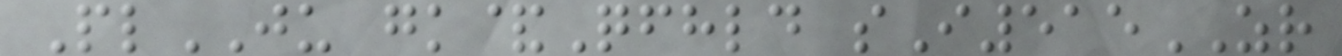PlJU gk&Qfhld sI515ZR
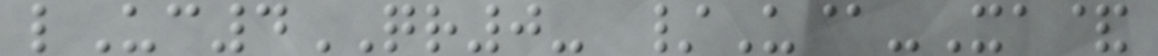lUc4QR0- /U@-Xa&
